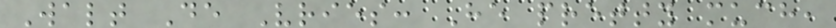Walt De Vries: He pretty much,
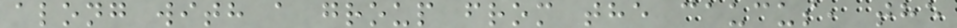along with a group from the caucus, the
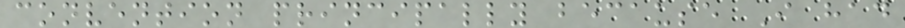convention principally because I had
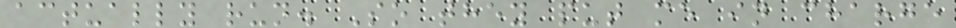actually run. So they put me in charge
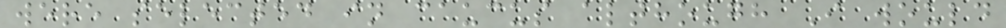were selected in caucus although I would
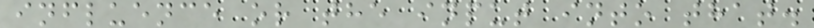influence or the input into that.
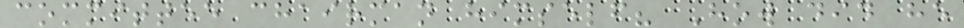committee chairman himself? How did he
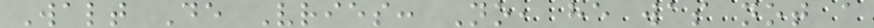Walt De Vries: No, he was not a
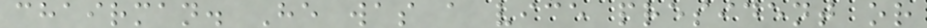chairman. He was a vice president or
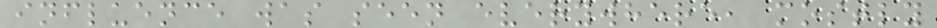influence was seen everywhere, mostly
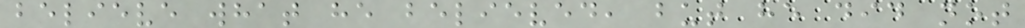believe what he believed, but he did not
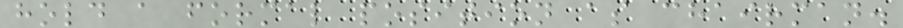hold a formal position as chairman.
